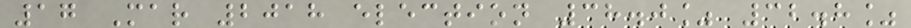17 Mar 2018 election 38.0% 32.8%
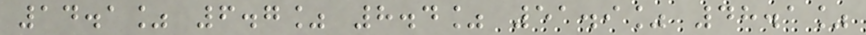14.1% 6.7% 8.4% 51.9% 48.1%
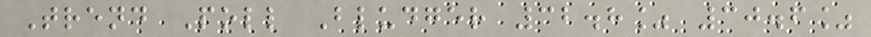Trend Poll Bludger 32.8% 30.6%
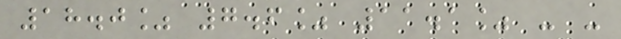18.0% 7.6% 11.1% - -
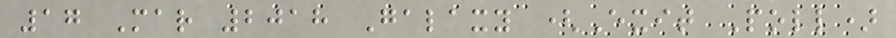17 Mar 2018 Galaxy (Exit Poll)
